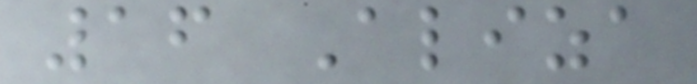16 Aliza
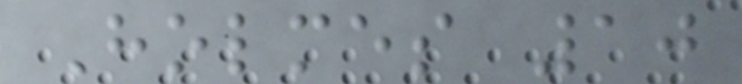Holmes 10
